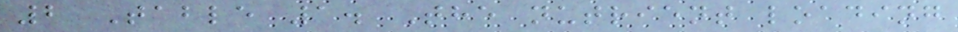2 Table 1. The nutrient loading
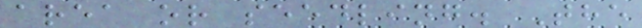area or seedling. The
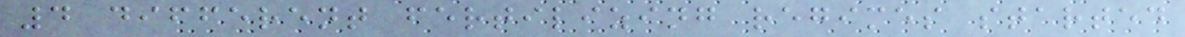4 different fertilizing regimes started
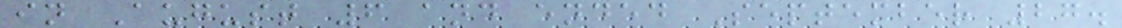in August 6 and ended September 27.
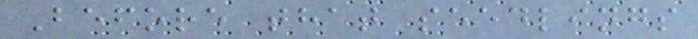Before that seedlings
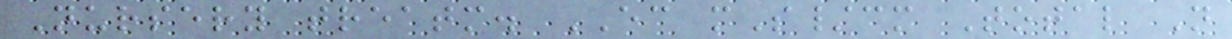Nursery treatm. EC mS/cm Total N
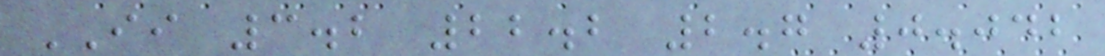II 3.2 22.2 2.7 0.042
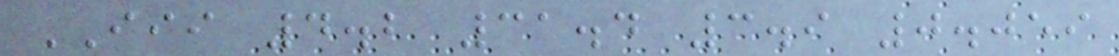III 4.2 31.4 3.9 0.059
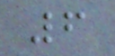6
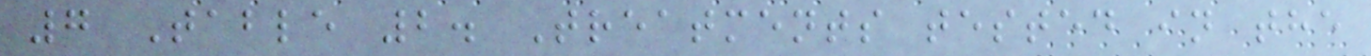7 Table 2. Treatments tested in the
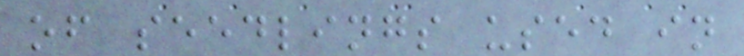of seedlings used in
